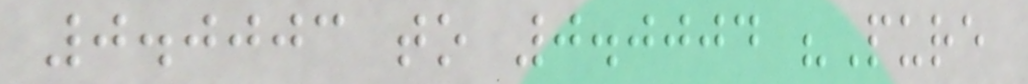0.0003 to 0.0004 "Pure
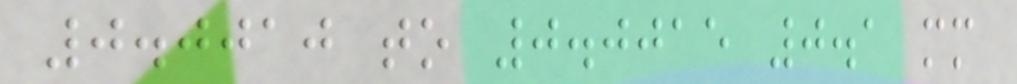0.0010 to 0.0015 0.1 mm
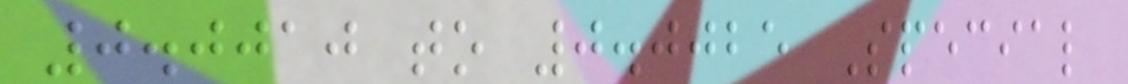0.0010 to 0.0025 Special
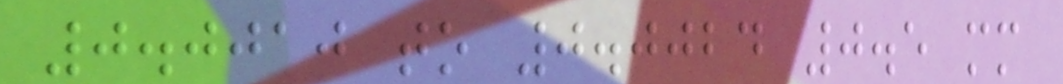0.0010 to 0.0024 0.5 mm
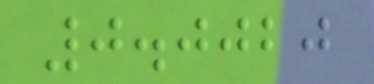0.0020
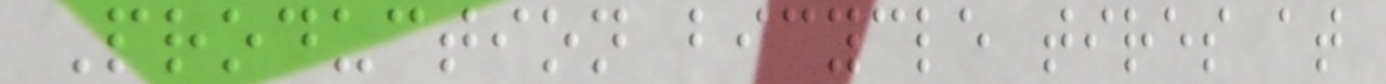Production bicycle tires at
